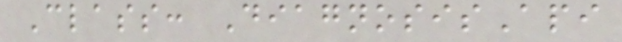Class: DiagnosisApi
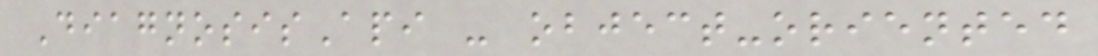DiagnosisApi - object-oriented
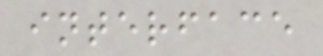interface
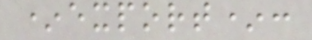*export*:
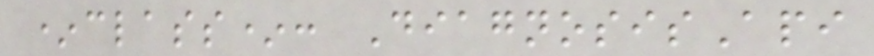*class*: DiagnosisApi
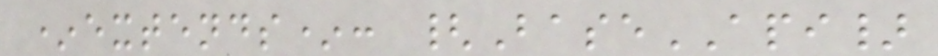*extends*: {BaseAPI}
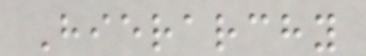Hierarchy
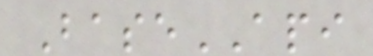BaseAPI
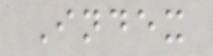Index
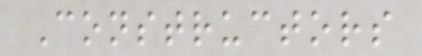Constructors
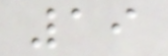19
